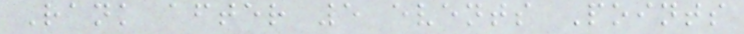Rank after 5 events Points
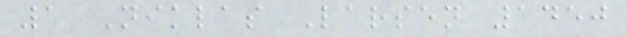1 Niklas Larsen 1450
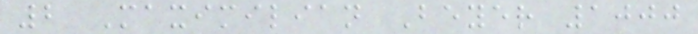2 Maximilian Beyer 1000
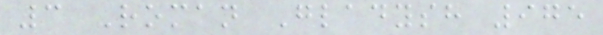3 Roman Gladysh 975
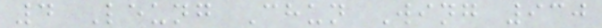4 Leung Chun Wing 930
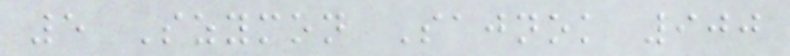5 Szymon Sajnok 900
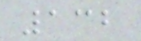132
